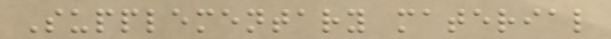Supplementary material
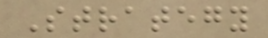Strategy
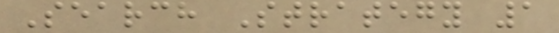Search Strategy 1
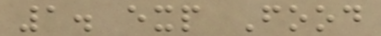1. exp Food
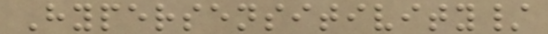Hypersensitivity/
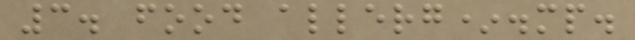3. food allerg*.mp.
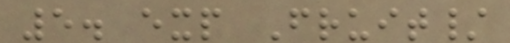5. exp Fruit/
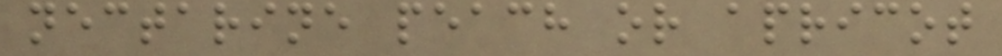nectarine peach or apricot
